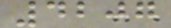4207
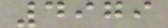4979
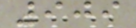909
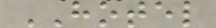HOTEL
